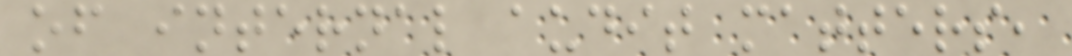of internal audit matters,
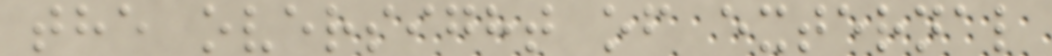the oversight of external
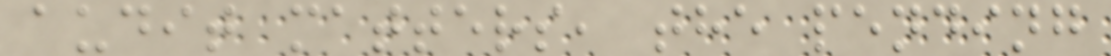audit matters, the pending
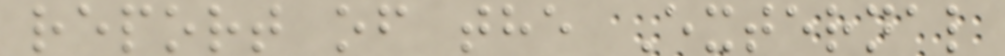report of the External
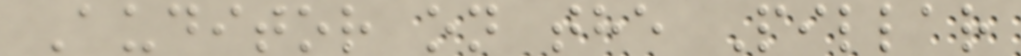Auditor on the Pillar
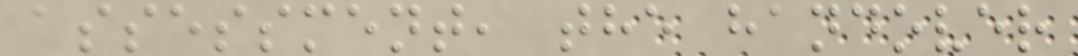assessment, the handover
